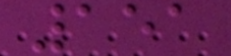151
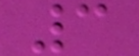3
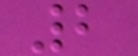2
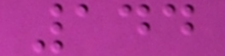144
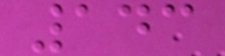143
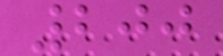200
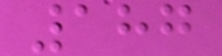187
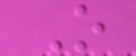O
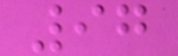97
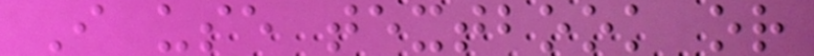I use textbook or
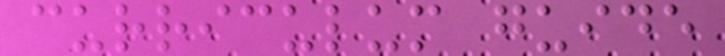curriculum guide
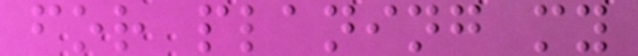for planing my
